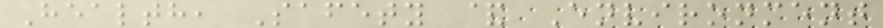Health, Safety & Environment
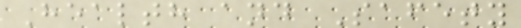Health and Safety
